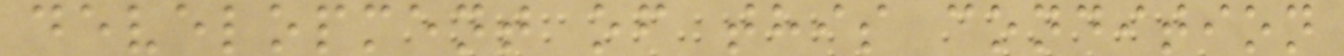development of this condition
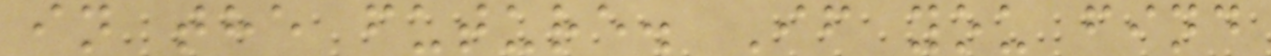in the future. If you find
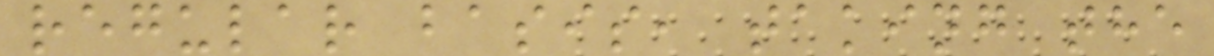regular basis, taking the
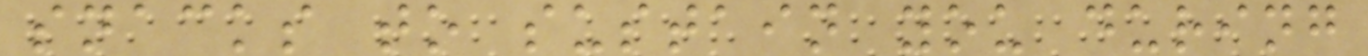snacks to sustain you during
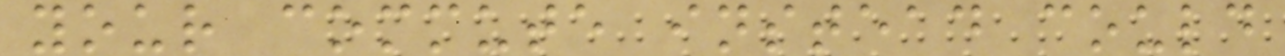your commute instead could
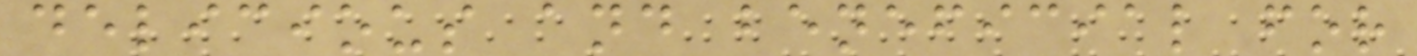delicious and beneficial for
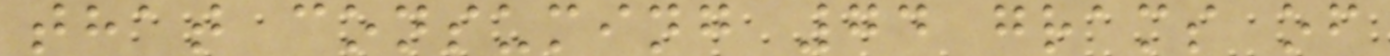that consuming 74 grams of
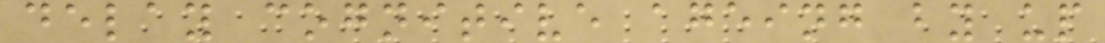delay cognitive ageing by up
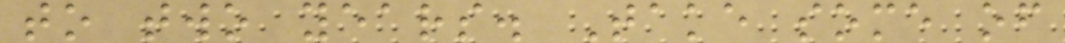to two years. Take some of
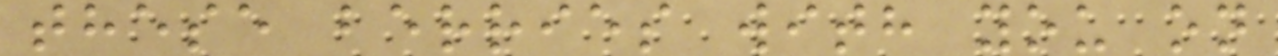these berries with you on
